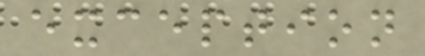exception
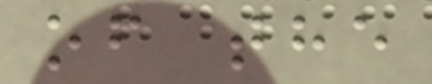of the
